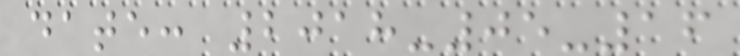date: 2018-05-16
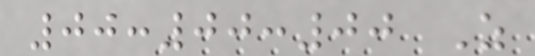00:00:00 Z
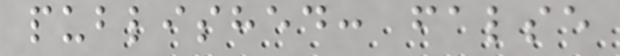published: false
